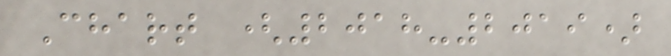Chart (2018-2019)
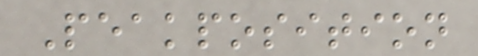Peakposition
